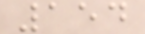154
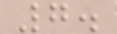7.
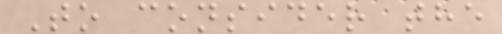To consider the
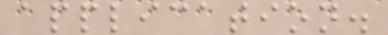application.
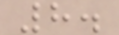8.
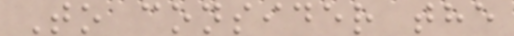To consider the
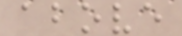above
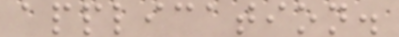application.
